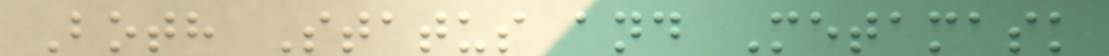Both Status and Metamask
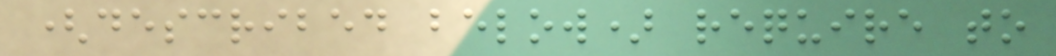(described below) require to
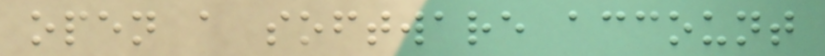open a software account
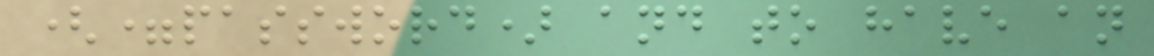(=password) and to have an
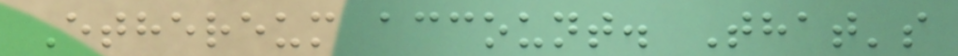Ethereum account. That's
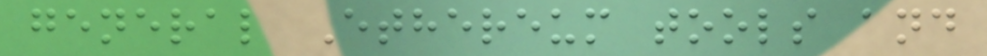general Ethereum tools and
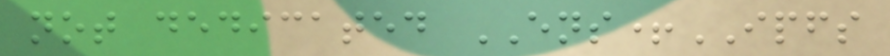not dedicated ENS+IPFS
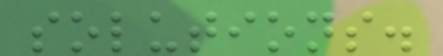solutions.
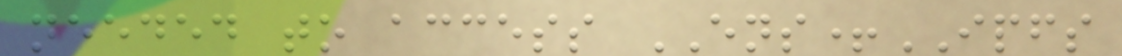needed to access ENS+IPFS
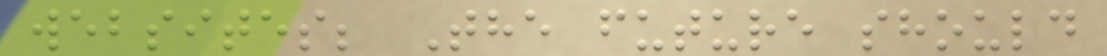websites; The future should
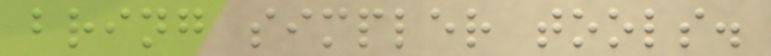bring simpler tools.
